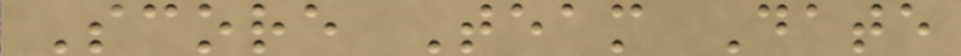Score Team Date
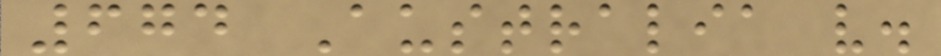674 Australia v.
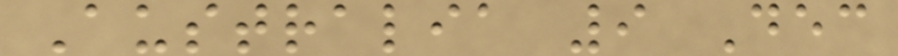Australia 9 Dec
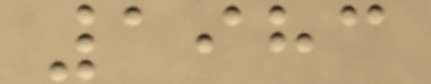1983
